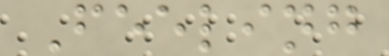Feeling
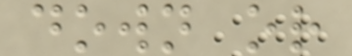down or
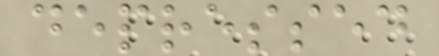depressed
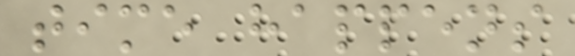time happens
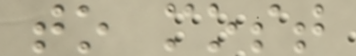to most
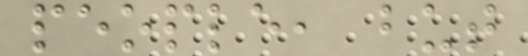people, but
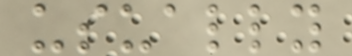usually
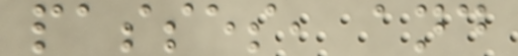passes, and
